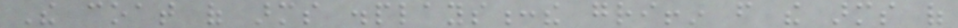The coat of arms displays:the griffin from the arms of
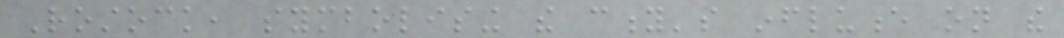Rostock, symbolising the city's influence on the
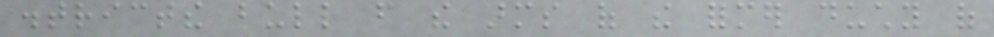districtthe bull from the arms of the former duchy of
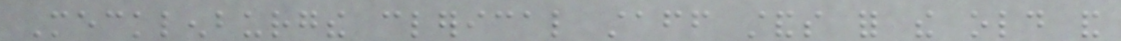Mecklenburgthe clerical staff stands for the old and
